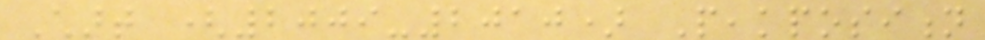Chart (2009-2010) Peakposition
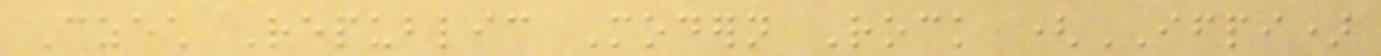Czech Republic Modern Rock (IFPI)
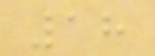18
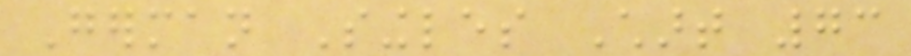German Singles Chart 73
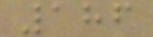186
